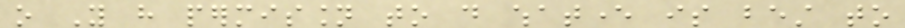o You have permission to do whatever is best to
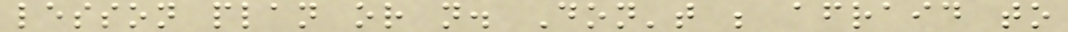lesson plan or not. Don't be afraid to
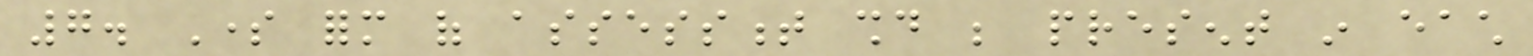7. Some form of assessment should be present in each
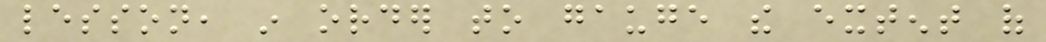lesson, in order to gauge the extent of
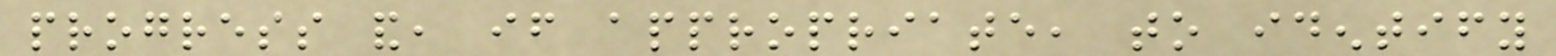progress and, if appropriate, to identify
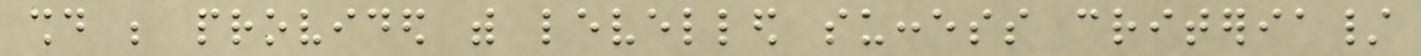should be provided with levelled success criteria/
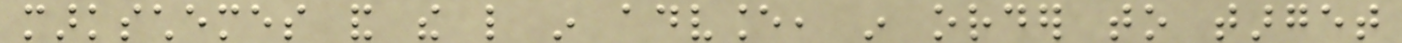markschemes and the like in advance, in order to target
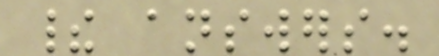their answers.
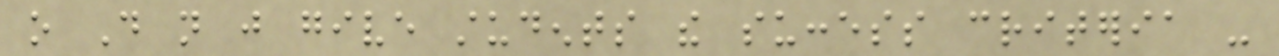o Do not just give students the success criteria -
